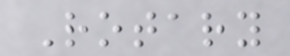Rotary
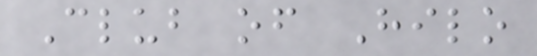Club of Hilo
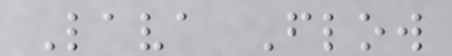Lava Flow
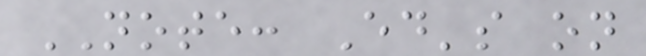NOTE: Ed's on
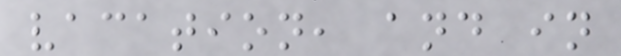vacation, and in
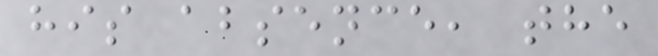his absence, the
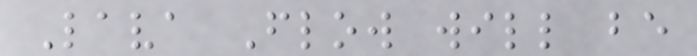Lava Flow will be
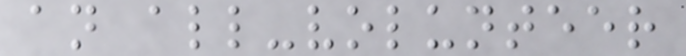an all-volunteer
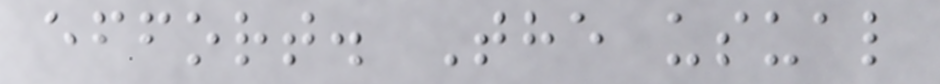effort. The usual
